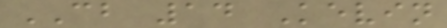CB 14 Kevin
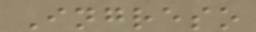Ingreso
